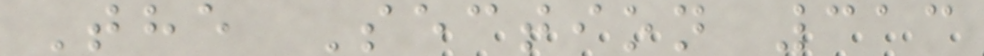The Section 313
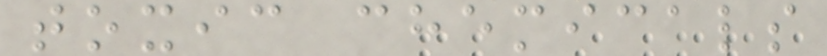toxic chemicals
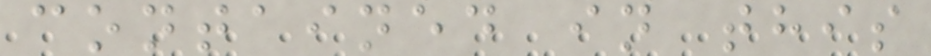contained in this
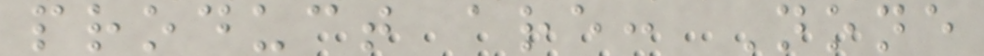product are: None
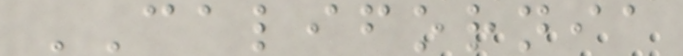CALIFORNIA
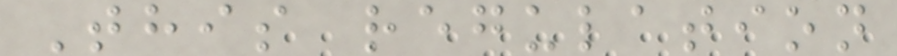This regulation
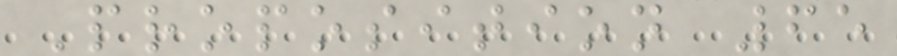Proposition 65
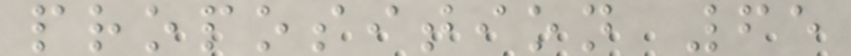proposition 65
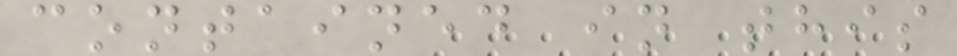contained in this
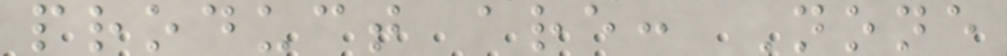product are: None
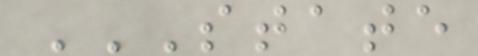STATE
